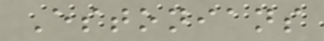Estonians
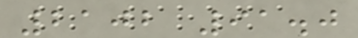2102 91.0
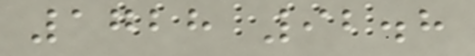1728 92.8
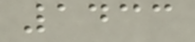1433
